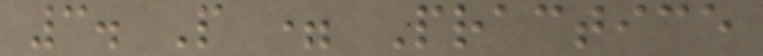3. P = Practice
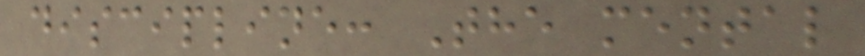discipline: The mental
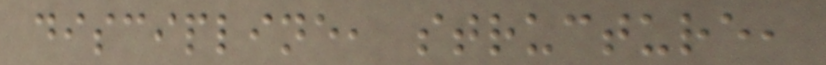discipline, structure,
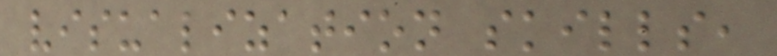visualization skills,
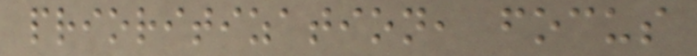prioritization, focus
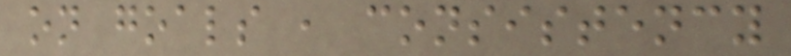on goals , consistency
